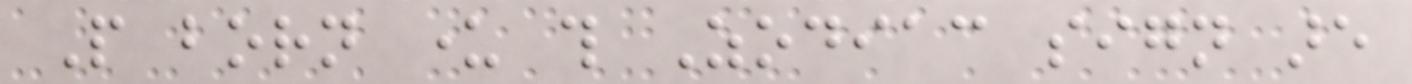People born under this Zodiac sign are
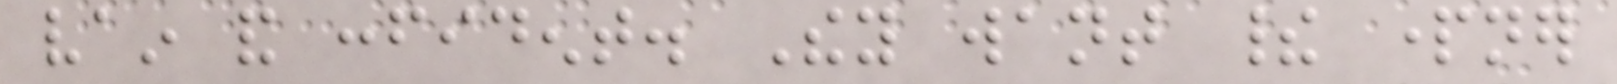vain and confident. They want their partner
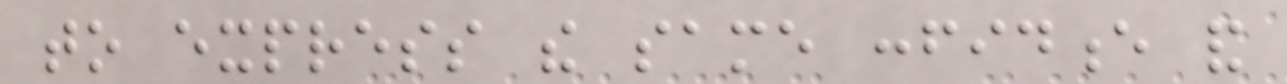to express the same confidence and
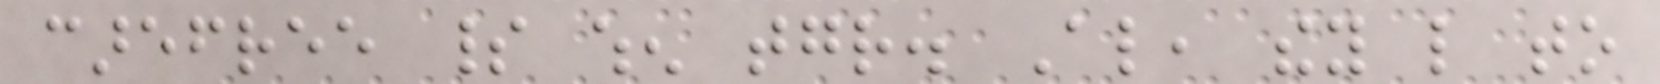carefree spirit when together. Also, they like to
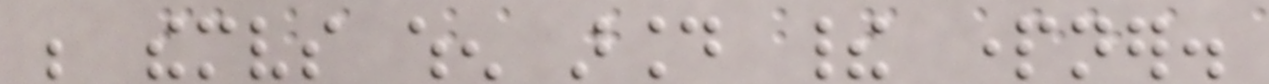be themselves when around their partner.
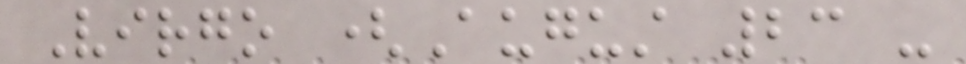Virgo (August 23 -
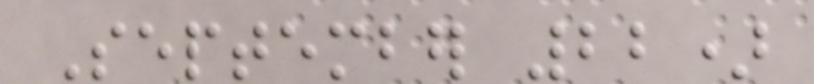September 22)
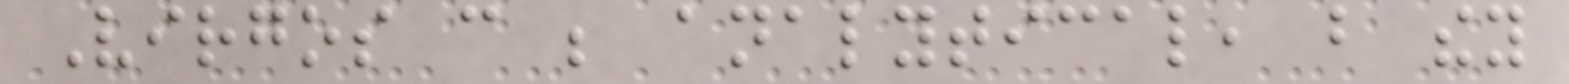Virgos can be analytical, but they
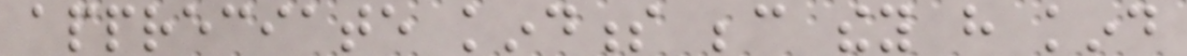appreciate kindness because they have kind
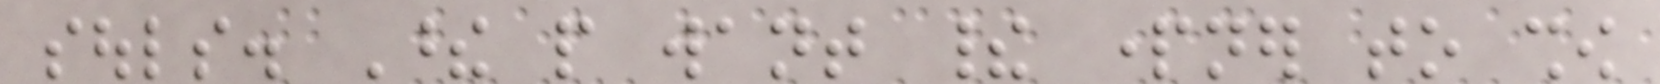souls. These people want their partner to show
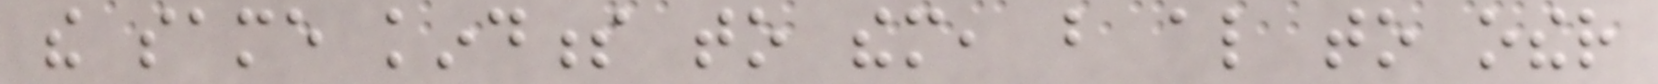the same kindness to them, but also to other
